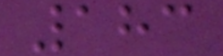183
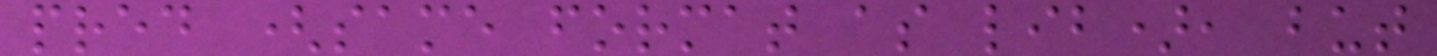pred (same format as lib), but
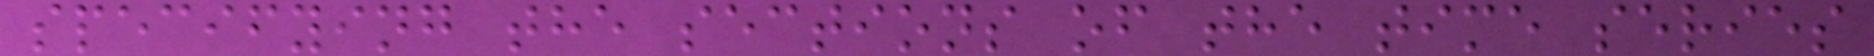specifying the sections of the time series
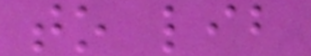to lib
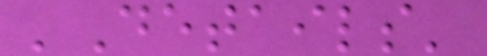'Details'
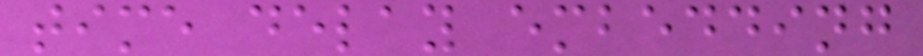time delay embedding
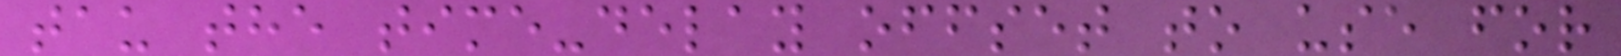tau the time-delay offset to use for
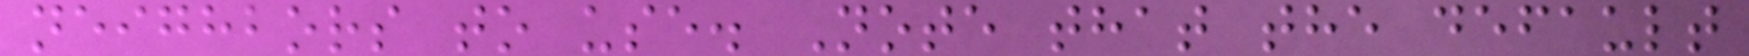neighbors to use. Note that the default
